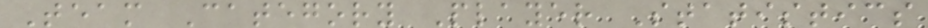Team Category Player Statistics
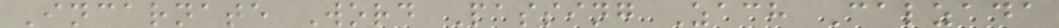Incarnate Word Passing Zach Calzada
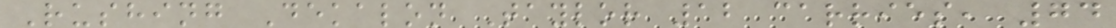Rushing Dekalon Taylor 12 carries, 74
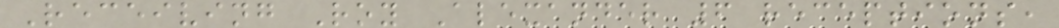Receiving Roy Alexander 6 receptions,
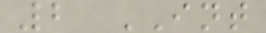2 INT
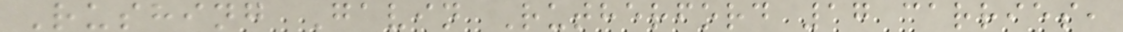Rushing Gavin Rutherford 17 carries,
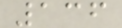136
